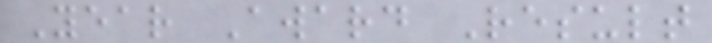Year Award Result
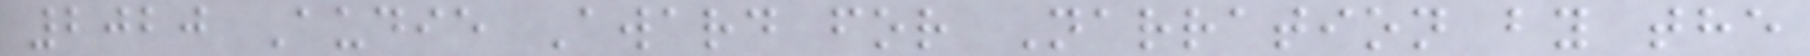2020 Audie Award for Narration by the
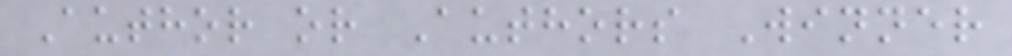Author or Authors Winner
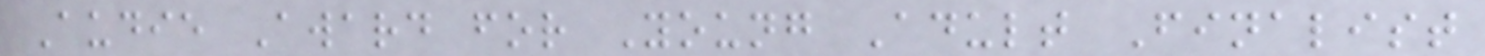Audie Award for Young Adult Finalist
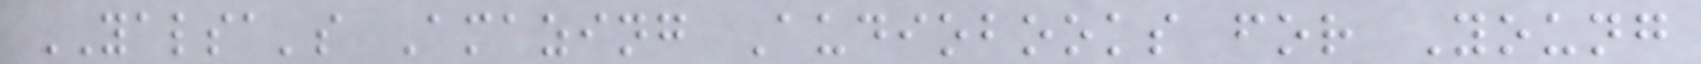YALSA's Amazing Audiobooks for Young
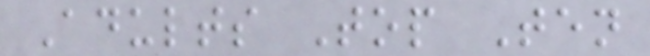Adults Top Ten
